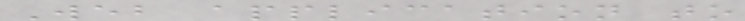Web application to
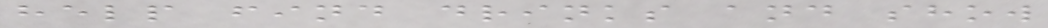help find drinks and show
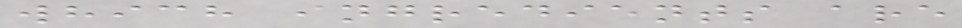which ingredients are
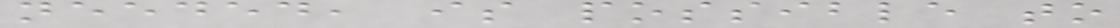needed, is possible to
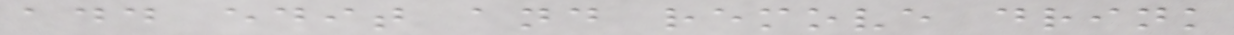add edit and remove drink
